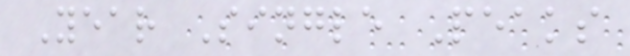Year Single Peaks
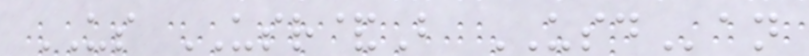US USR&B USDan
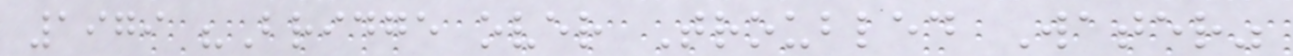1979 "Bridge over Troubled Water"
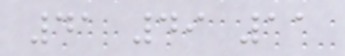41 49 11
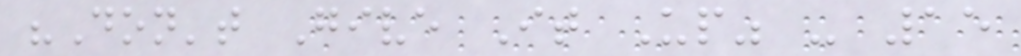"Don't Give It Up" - 15
